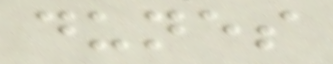dunes
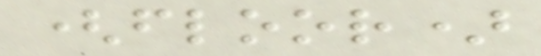(floor)
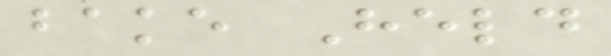bake Held
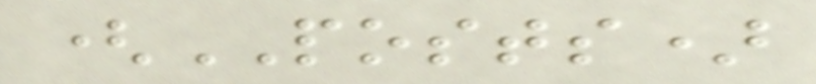(POSTS)
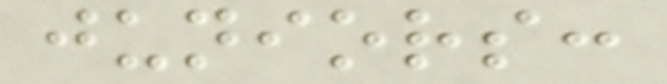juniors:
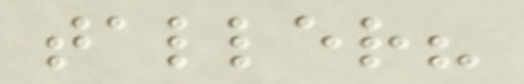taller?
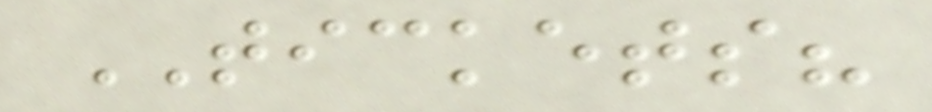TICKETS?
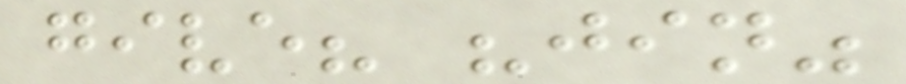give? "jin"
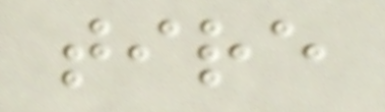tire
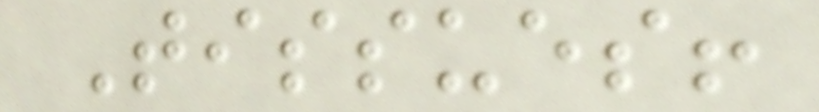Tissues!
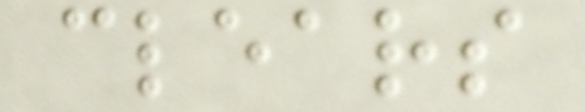clears
